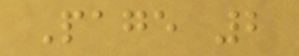Page 2
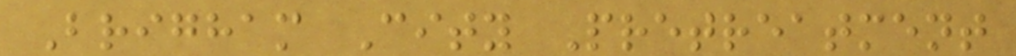Brigham City Pretreatment
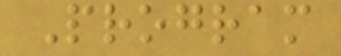Program
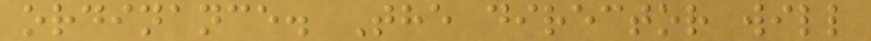ordinance. The director will
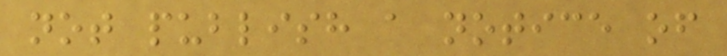not publish a notice of
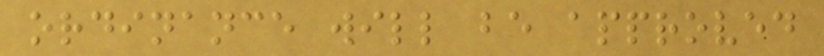ordinance will be approved
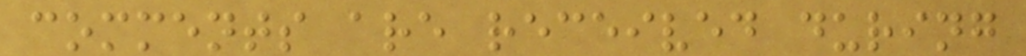comments are received during
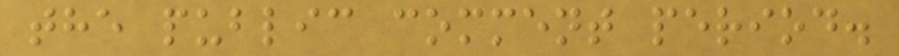the public comment period.
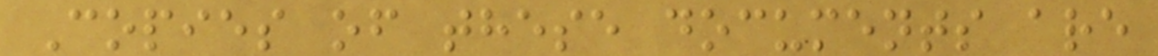Copies of these documents are
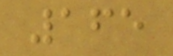165
